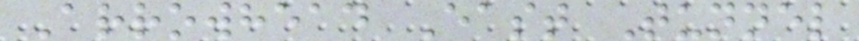Arrowhead East Tunnel
